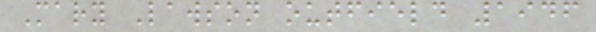Mary Lawson outfield 1946
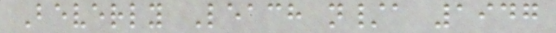Beverly Leach n/a 1947
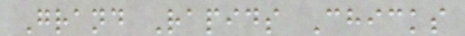Grand Rapids Chicks
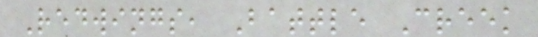Redwings, Battle Creek
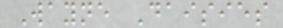Wayne Daisies
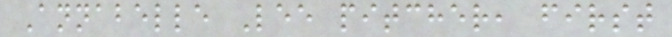Annabelle Lee pitcher, first
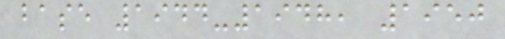base 1944-1948, 1950
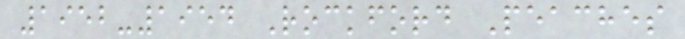1952-1954 Rockford Peaches
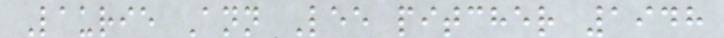Laurie Ann Lee pitcher 1948
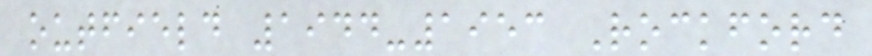outfield 1944-1953 Rockford
